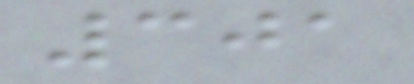301
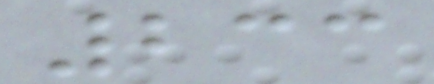233
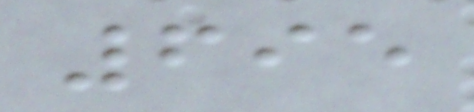695
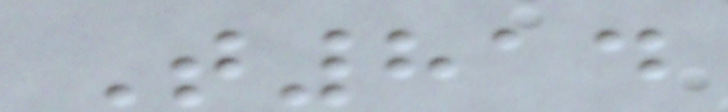T814
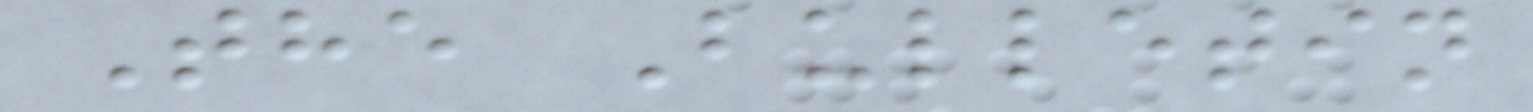The Bulletin
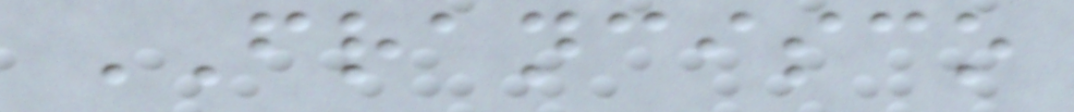FRANCISCO
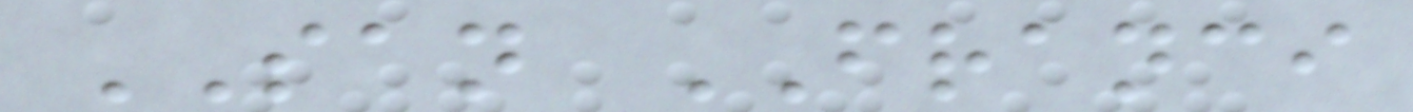SAN FRANCI
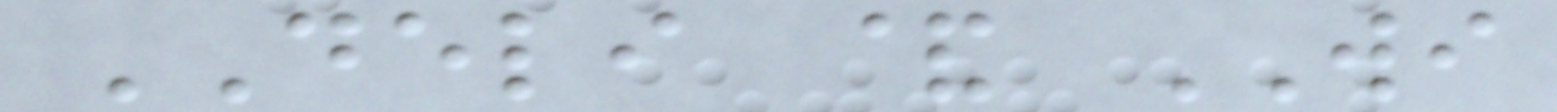DELI & WI
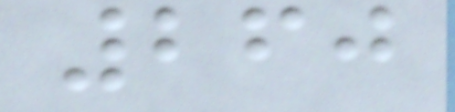260
